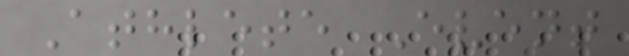Athlete Event
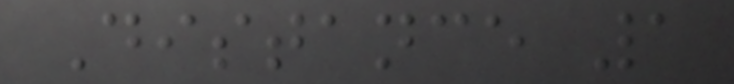Distance 1
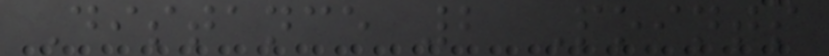Distance 2 Points
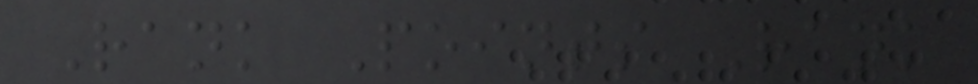Rank Points Rank
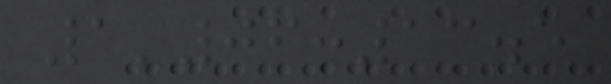1'06:13.5
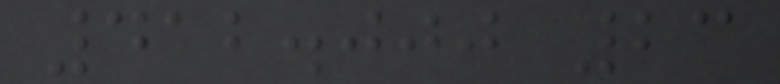412.000 23
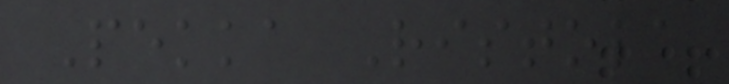Pekka Ristola
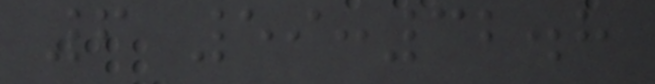6 59:32.8
